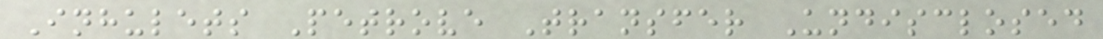Inhulets Petrove Transfer Undisclosed
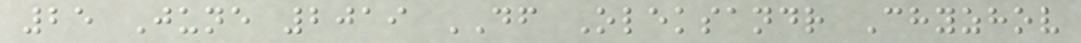25 June 2019 DF Oleksandr Chyzhov
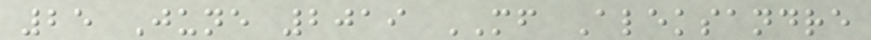25 June 2019 MF Aleksandre
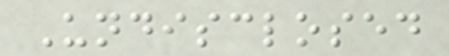Undisclosed
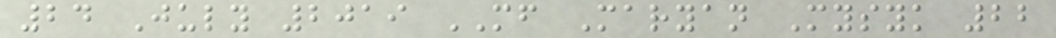24 July 2019 MF Maryan Mysyk 22
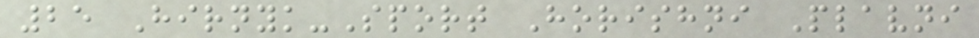25 Hirnyk-Sport Horishni Plavni
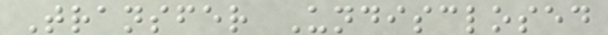Transfer Undisclosed
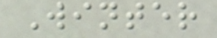Winter
